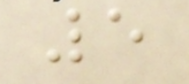5
